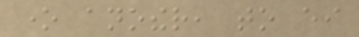one another, to either
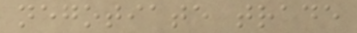negotiate trade
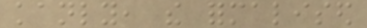kanly, the formalised
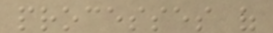processes of
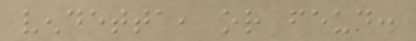vendetta, or feud.
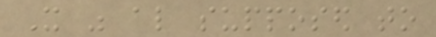It was also supposed to
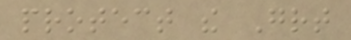protect the Great
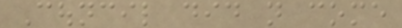Council did not come
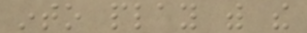into play with the
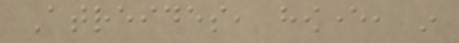Atreides, however, in
